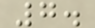7.
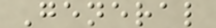General
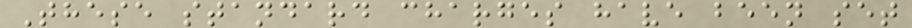These standard charges have been set
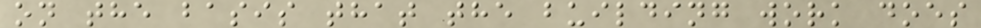on the basis that the building work does
